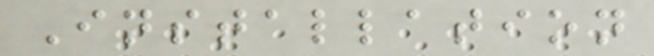Installation
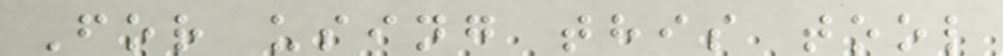For using this tool
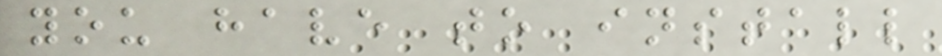you have to install
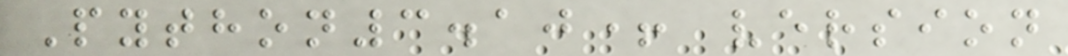Python3.10+ version
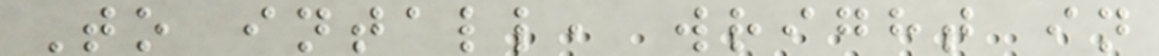To intall, wright in
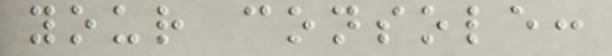your console:
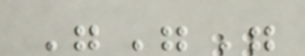"""
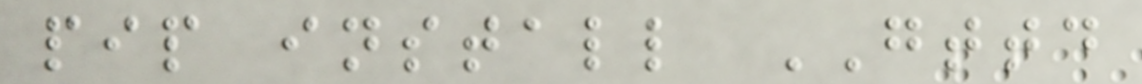pip install GTTD
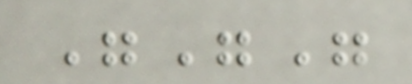"""
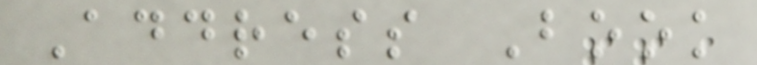Address Book
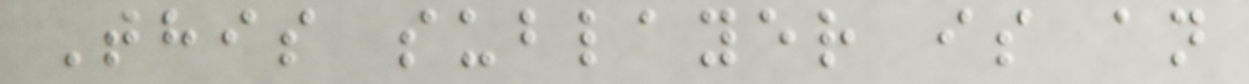This sublayer is an
